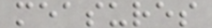measures
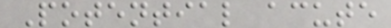Potential acute
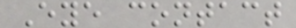Eye contact
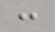:
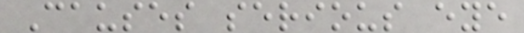Causes serious eye
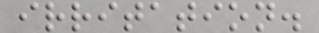irritation.
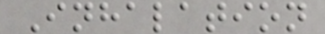Inhalation
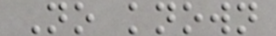No known
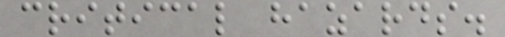critical hazards.
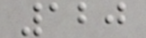120
